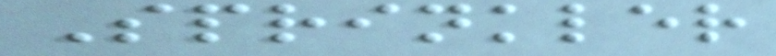Sprinkler
